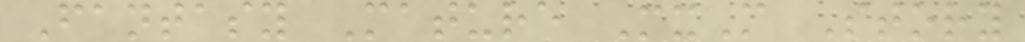Fantasy Mature MxM Story
